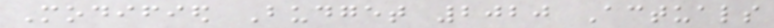Modified Budget 2020 Actuals
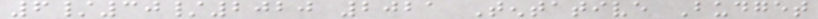6/30/2020 2021 Tentative Budget
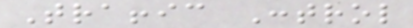Traffic Control
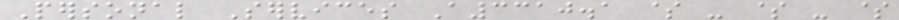Personal Services A3310.1 $ - $ - $
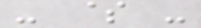- $ -
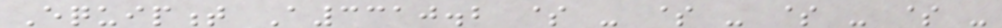Equipment A3310.2 $ - $ - $ - $ -
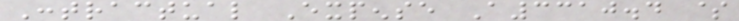Contractual Expense A3310.4 $
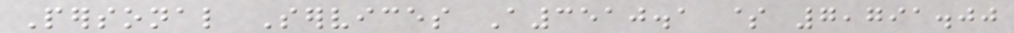Personal Services A3510.1 $ 7,791.00
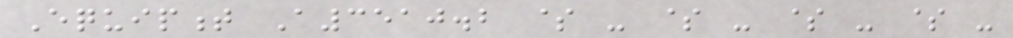Equipment A3510.2 $ - $ - $ - $ -
